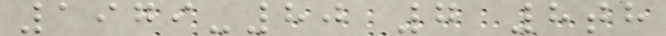1979-80 7 8th
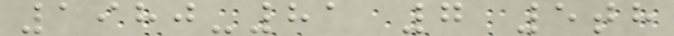1980-81 7 5th
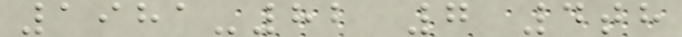1981-82 7 4th
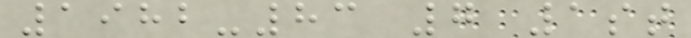1982-83 7 1st
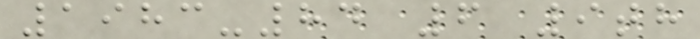1983-84 6 9th
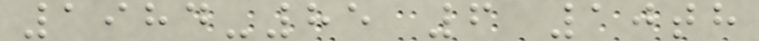1984-85 6 10th
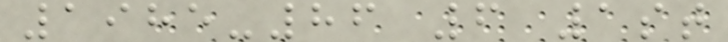1985-86 6 1st
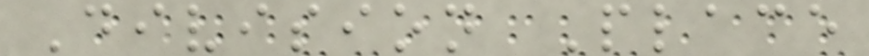Division Place
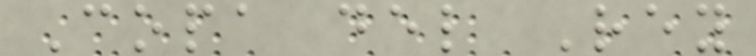Copa del Rey
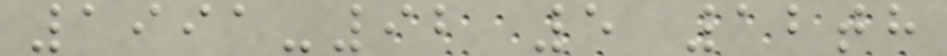1991-92 5 12th
